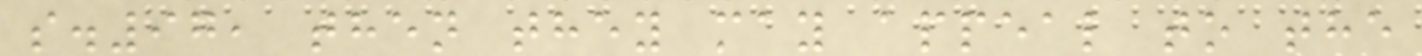s.97, then they may appeal to the
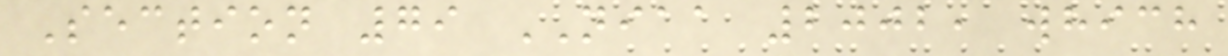Section 79 NIAA 2002, which
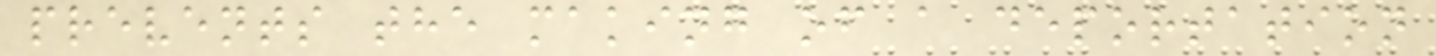prevents the making of a deportation
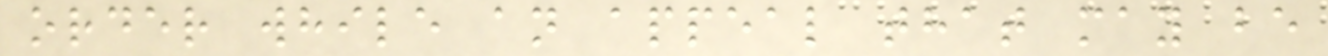order while an appeal that may be
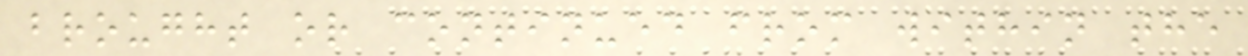brought or continued from within the
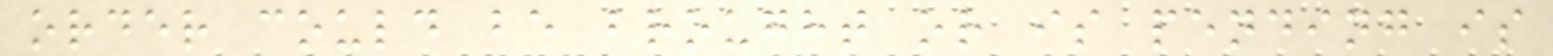order could be brought or is pending is
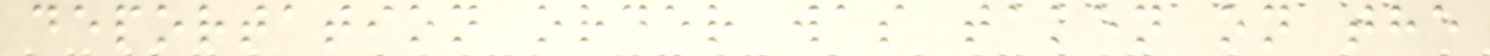deportation order was taken on the
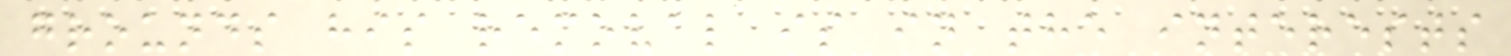grounds his removal is in the interests
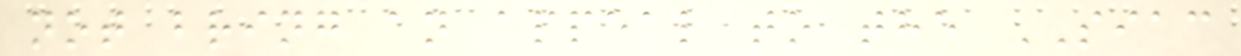not bring an appeal to the SIAC
